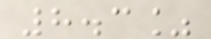8.3%
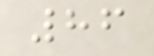86
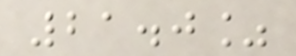21.0%
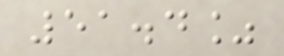51.4%
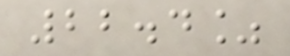22.4%
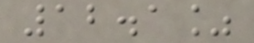12.1%
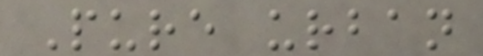Pure urban
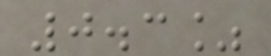0.3%
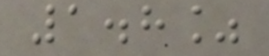1.8%
